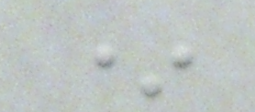*
